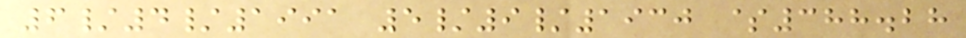6/4/1991 5/9/1930 $388.28
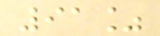91%
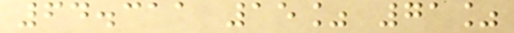64.311 15% 71%
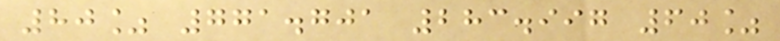80% 771.701 283.997 60%
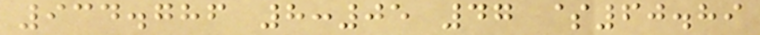934.786 8:05 47 $60.89
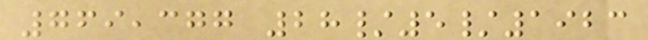769,377 28/5/1923
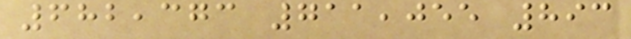682,373 711,055 893
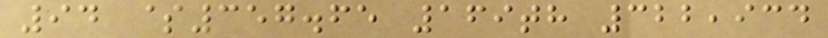94 $357.65 169th 322,934
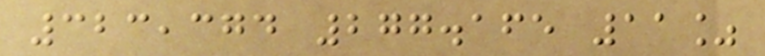323,374 277.165 11%
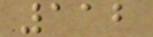112
